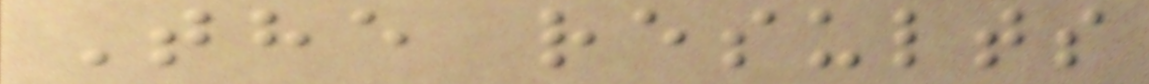The results
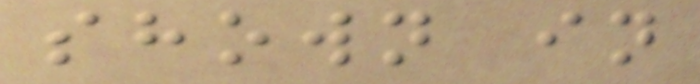shown in
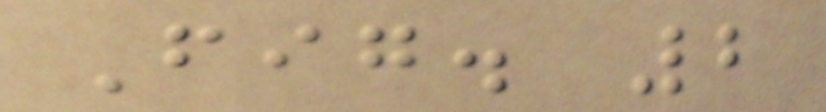Fig. 2
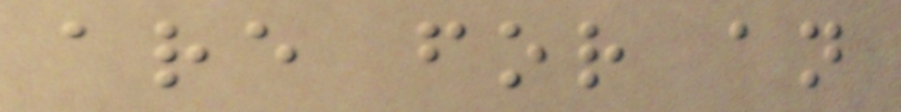are for an
